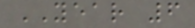YEAR 6
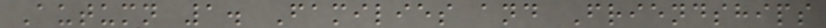Autumn 1. Families and Friendships
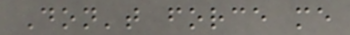Don't force me
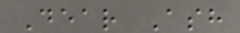Dear Ash
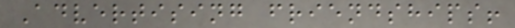Advertising friendships!
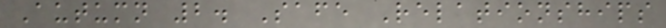Autumn 2. Safe Relationships
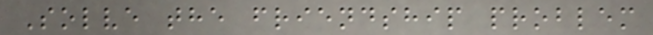Solve the friendship problem
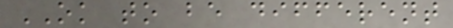OK to be different
